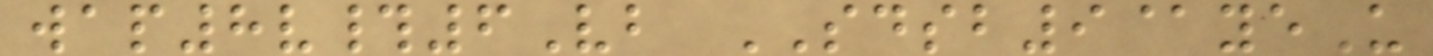wap8v#6Vb SDSB9@yeU
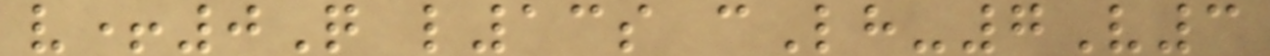v+0Q l13s cLh-7V3
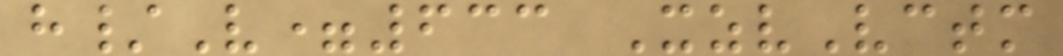h/V=633 XzvVctm
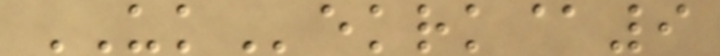UKekrk@9
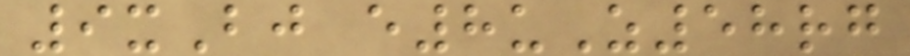9xBj e8uZ58rg
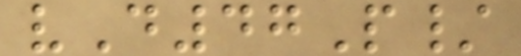vD47P/
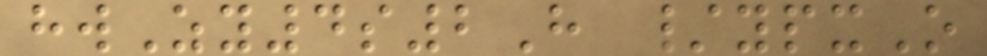hwZy4s2H /ypxO
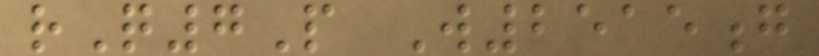rQ7P W2515g
